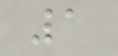1
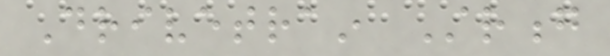Drivetrain Strong
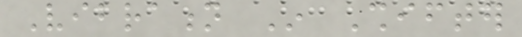Vibration In Shifter
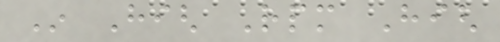In High Rpm High
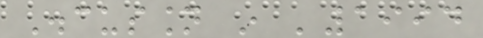Discussion in '1994
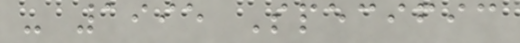- 1995 Specific
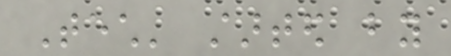Tech' started by
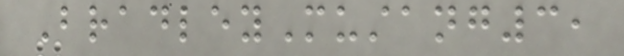BradleyMustang3,
